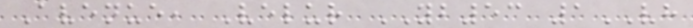Avenue, Velur YB53 1VH
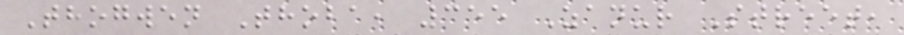Thogwen Thoba, 355 Zanur Street,
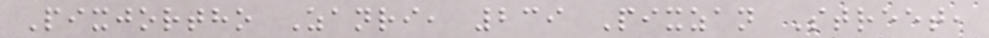Pixjortho Zanri, 239 Pixzan Street,
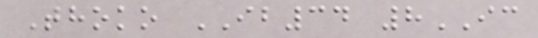Thoko IB34 8IC
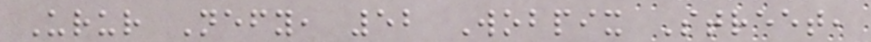Urur Nefy, 52 Wobpix Street,
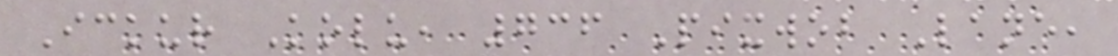Ickur Kolu, 736 Pixwob Lane,
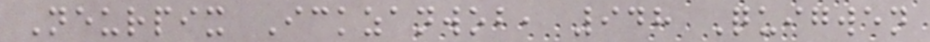Neurpix Ickzanwob, 948 Quigwen
